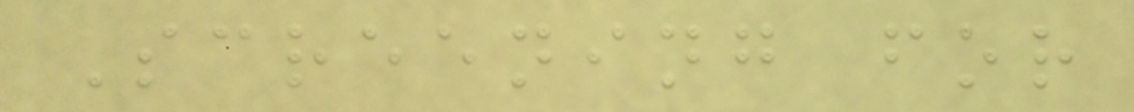Screening for
